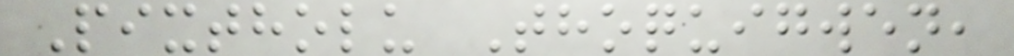Pixtholu Thoquigwen,
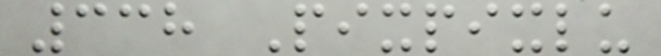338 Pixpixlu
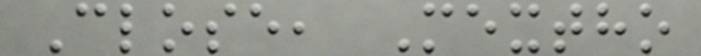Close, Mextho
